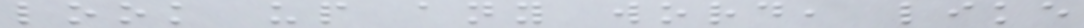look up any word, like
